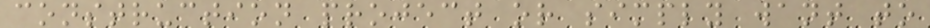construction project or simply want to
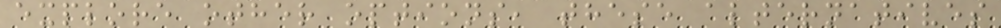explore other options, these alternatives
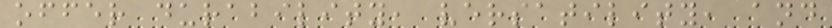offer durability, versatility, and
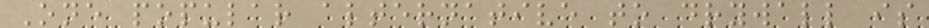One popular alternative to drywall is
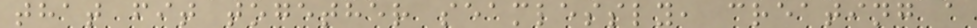that fit together seamlessly, creating a
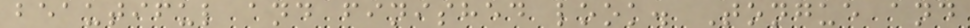beautiful and finished look. Tongue and
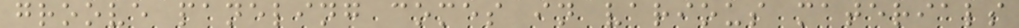groove paneling comes in various materials
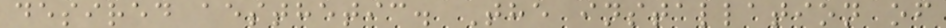desired aesthetic. The installation of
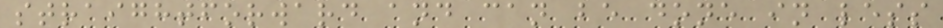straightforward and can be done in less
